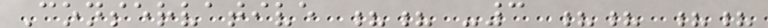Conservative ?? -3 ?? ??
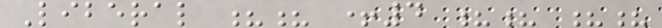Liberal ?? +4 ?? ??
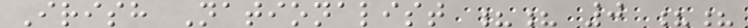Irish Nationalist ?? 0 ??
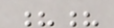??
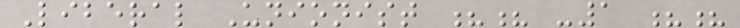Liberal Unionist ?? -1 ??
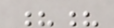??
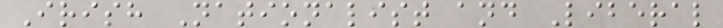Irish Nationalist and Liberal
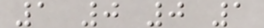1 0 0 1
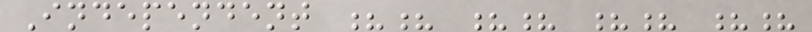Independent ?? ?? ?? ??
